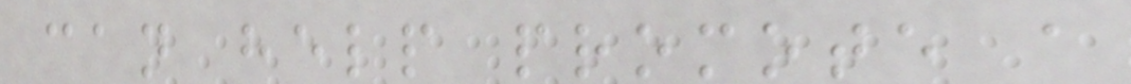can help promote a
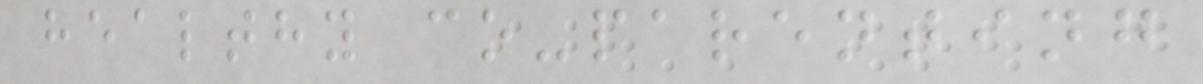healthy co-parenting
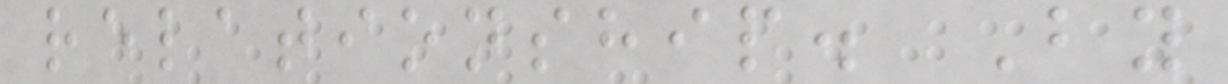relationship. By
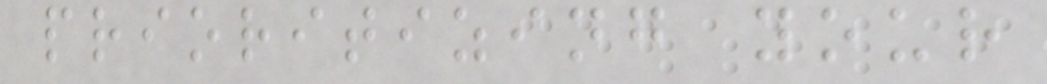prioritizing your
